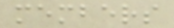members
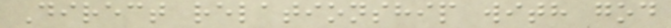Direct relationship with god
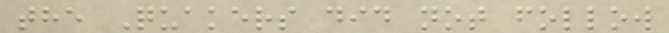the Quakers did not follow
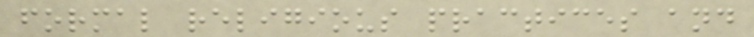formal religious practices and
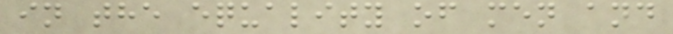in the equality of men and
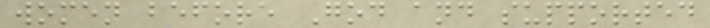women before God and supported
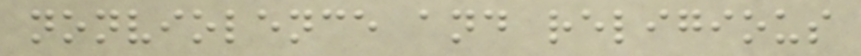nonviolence and religious
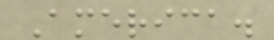America.
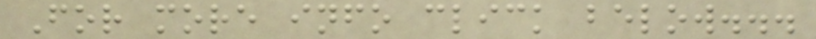For more info click below...
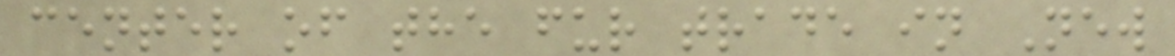center of the fur trade in New
